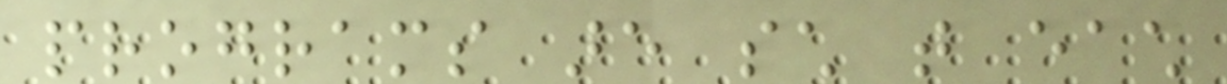programs are such that each
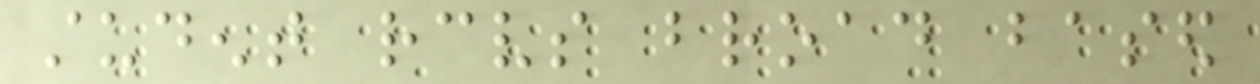student receives broad based
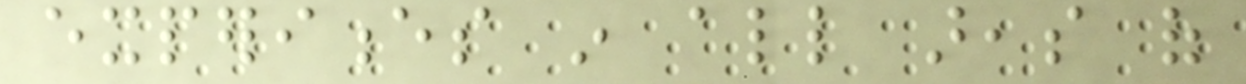experiences in all areas of
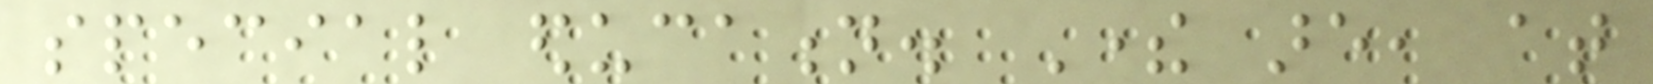special education. There are, at
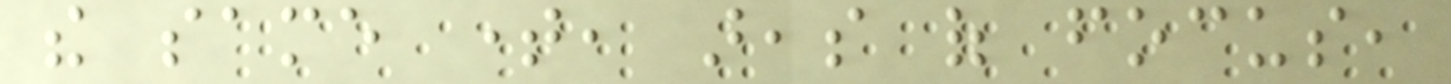the same time, areas of focus,
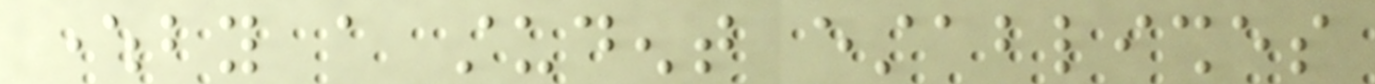whereby a student establishes
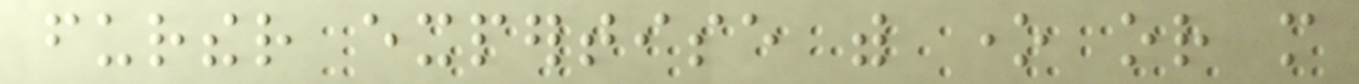further expertise with one or more
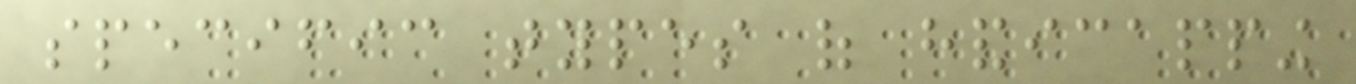specific types of handicapping
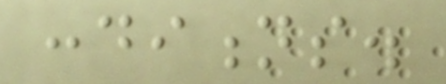conditions.
